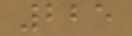225
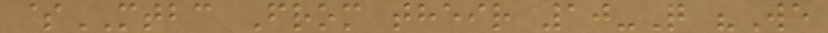$MTBC From their 10-Q "We
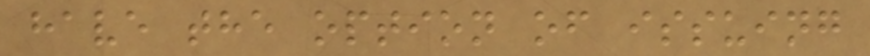have the option of issuing
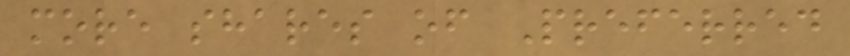more shares of Preferred
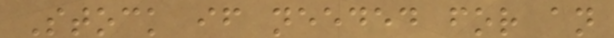Stock if needed for an
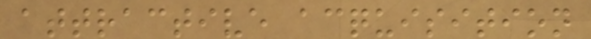attractive acquisition
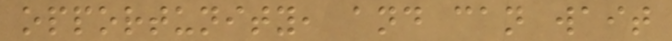opportunity, and can wait
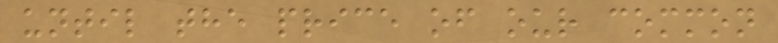until the price of our common
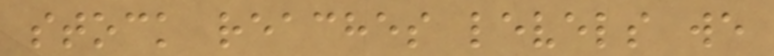stock reaches levels we
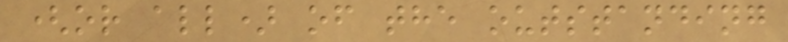(or all) of the outstanding
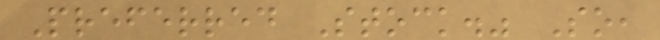Preferred Stock." So,
